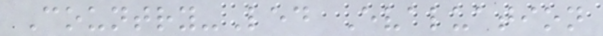Country-Led Evaluation
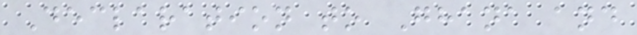Declaration to Ghana and
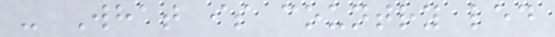- What is country led
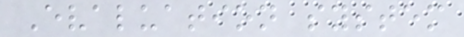Evaluation system
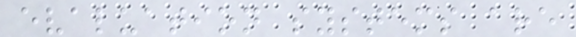evaluation systems are
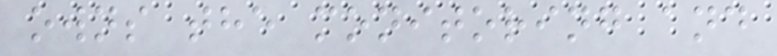owns the monitoring and
